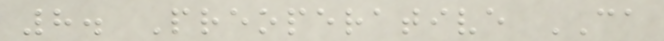8. Preoperative CA
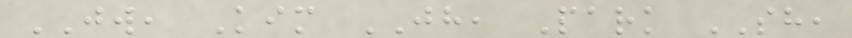JW, Kim JH, Park SH,
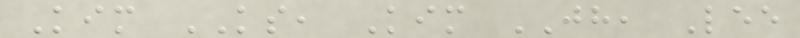Kim KS, Kim JH, Lee
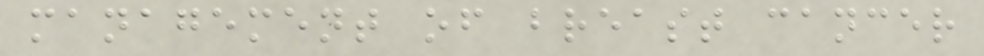management of breast cancer
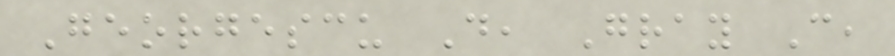Georgescu D, Gray C,
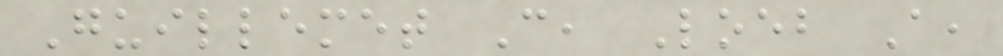Guillemet C, Loeb A,
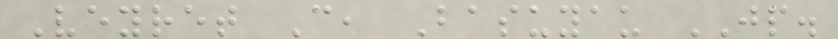Veyret C, Basuyau JP.
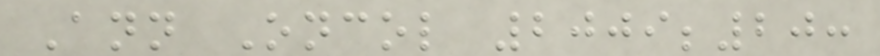Ann Oncol 2009;20:
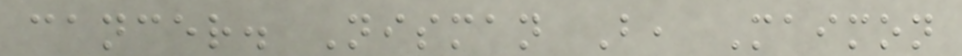cancer. Nisman B, Maimon
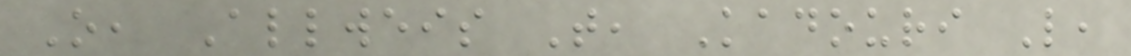O, Allweis T, Kadouri L,
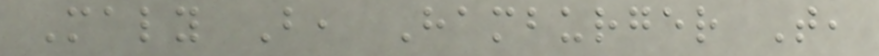Maly B, Hamburger T,
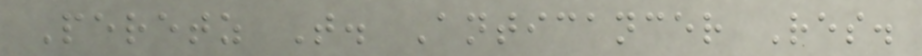Peretz T. Anticancer Res.
